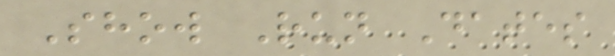Show Run Dates
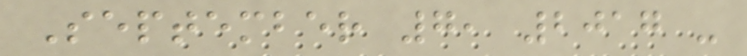September 7, 2017 -
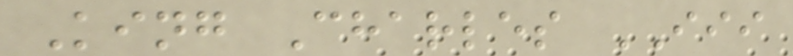King Charles III
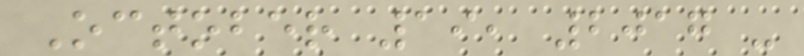October 19, 2017 -
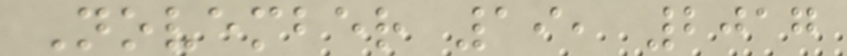November 19, 2017
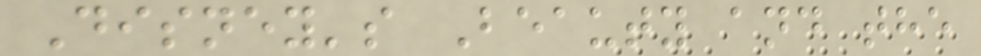Disney's Beauty and the
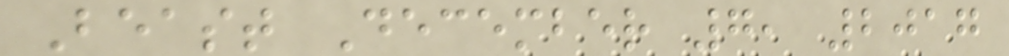Beast December 7, 2017
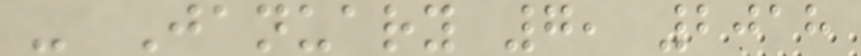- January 7, 2018
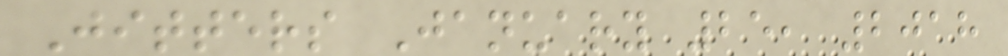Jitters January 25, 2018
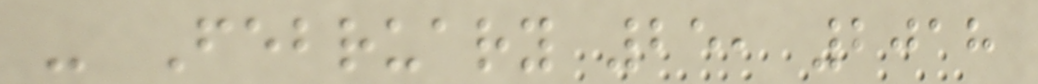- February 25, 2018
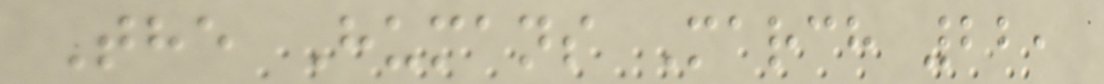The Humans March 22,
